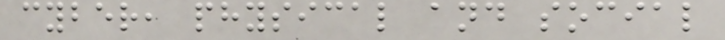cyber, physical and social
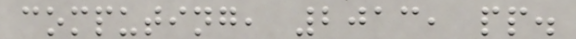computing, 2013, pp.
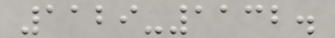1129-1132.
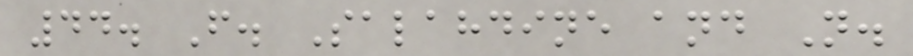44. F. Salahdine and N.
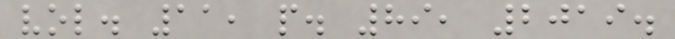vol. 11, p. 89, 2019.
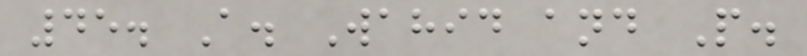45. A. Wahid and P.
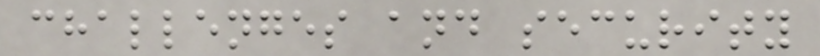challenges and security
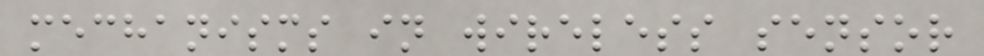mechanisms in wireless sensor
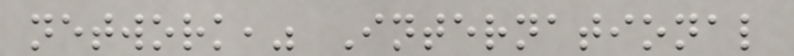network," International
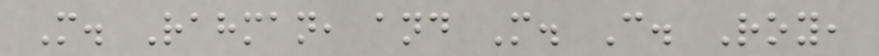M. Rahman, and M. C. Roy,
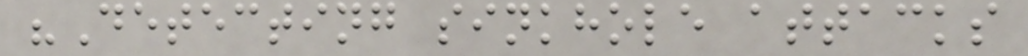"Detecting sinkhole attacks
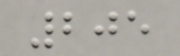205
